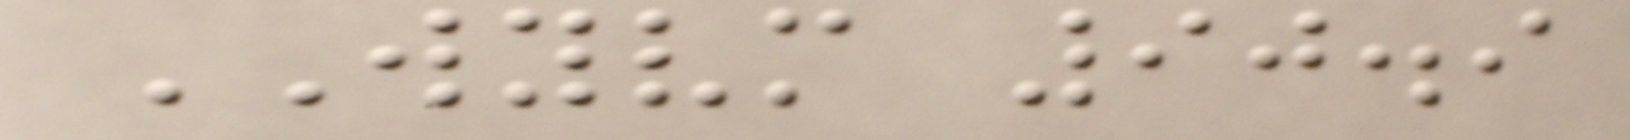WYVM 90.9
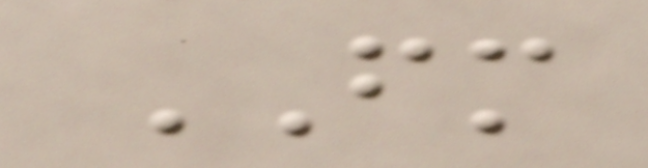FM
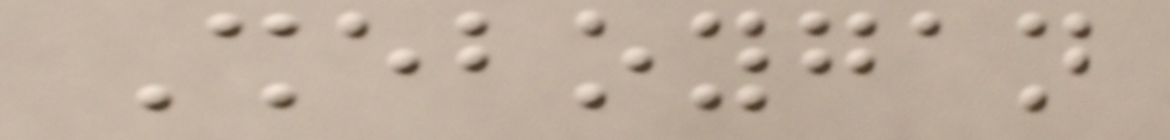Sheboygan
